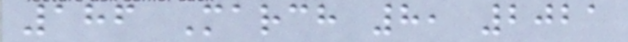186 March 8, 2021
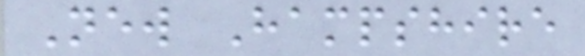New Hampshire
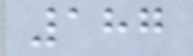187
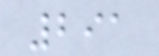291
